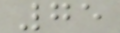75
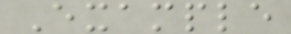Example
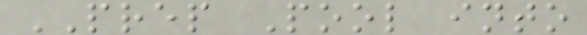PREP Pool into
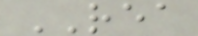REA
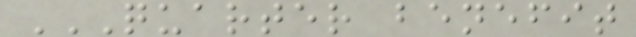QUARTER BENEFIT
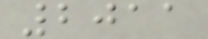2011
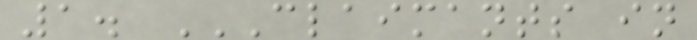1. CLAIMANTS IN
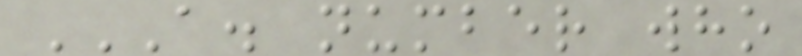A. NUMBER WHO
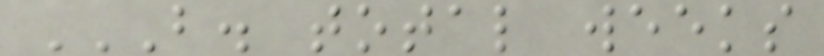B. TOTAL WEEKS
